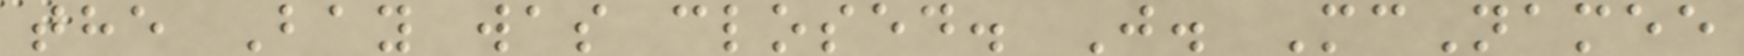the Bay was closed. J. McNamee
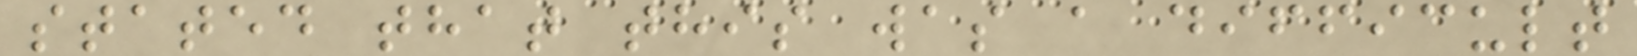stated that this was a difficult
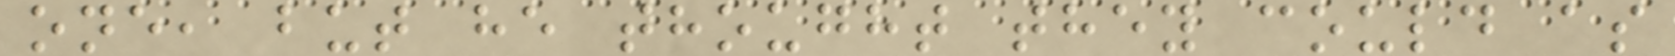one, but he thought they could as
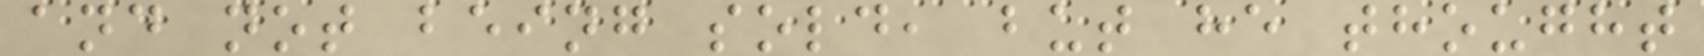and not being sold, but he thought
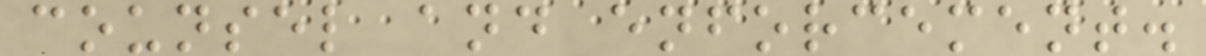counsel and enforcement.
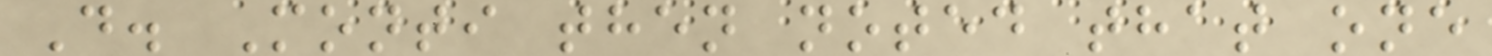D. Monti then noted that one
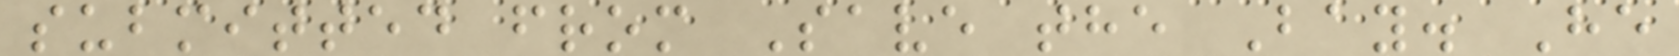submitted from Save the Bay. He
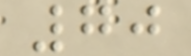70
